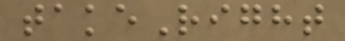takeRight
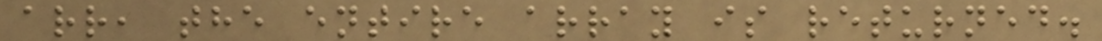arr, the entire array is returned.
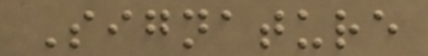Signature
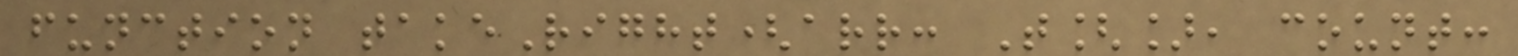function takeRight(arr: T[], count:
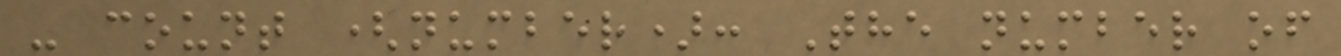- count (number): The number of
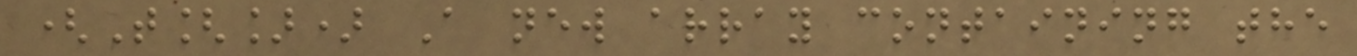(T[]) A new array containing the
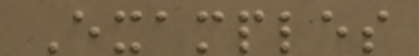Examples
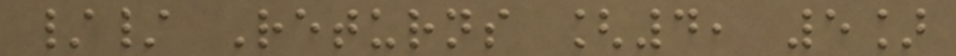// Returns [4, 5]
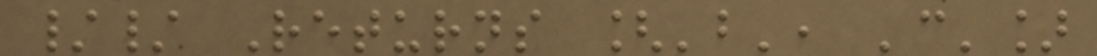// Returns ['b', 'c']
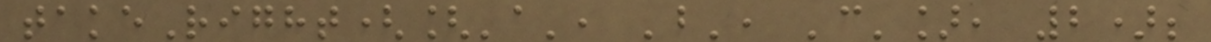takeRight(['a', 'b', 'c'], 2);
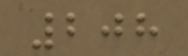208
